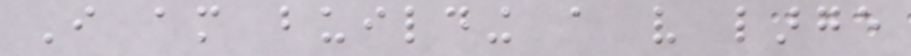I am building a very large
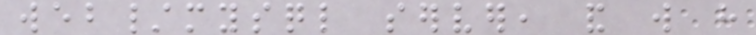web/mysql server, and will have
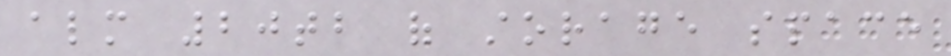almost 20tb of storage space
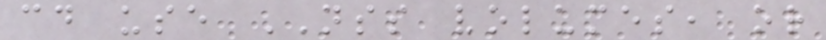could use NSS volumes, or
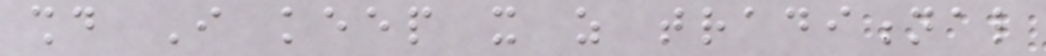should I keep it as traditional
